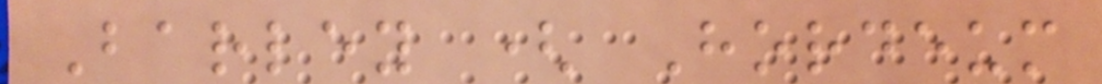Barley ( Hordeum
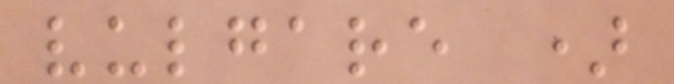vulgare )
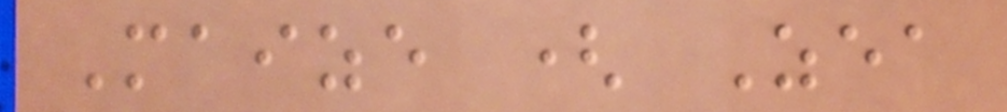Maize ( Zea
